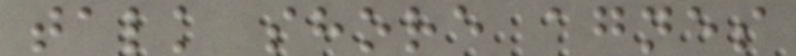talk shore agnes
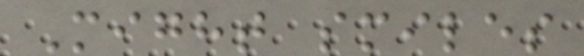Might smiles
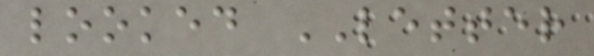looked LETTER
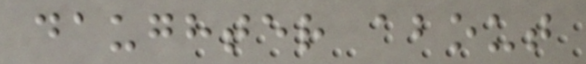daughter about
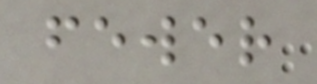fewer
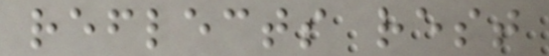reflects rest
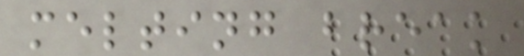melting break
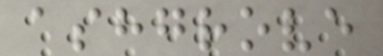ashgrove
